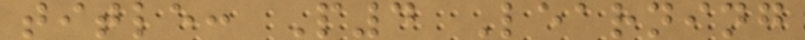title: P4 Learning
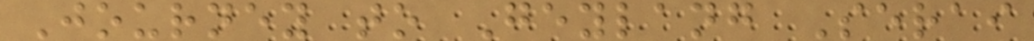Journey to Geylang Serai
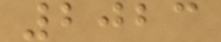2023
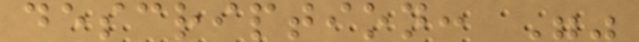description: ""
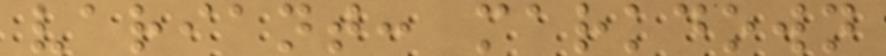variant: markdown
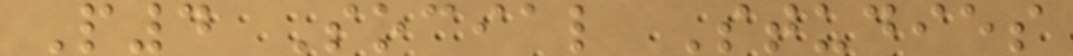P4 Social Studies
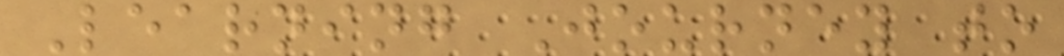Learning Journey to
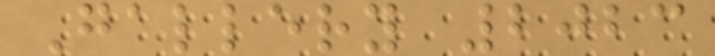Gallery 2023
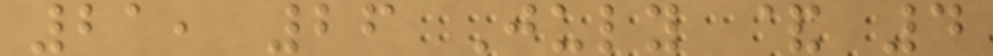21, 26 July & 4
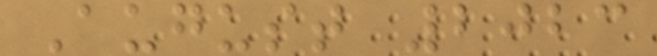August 2023
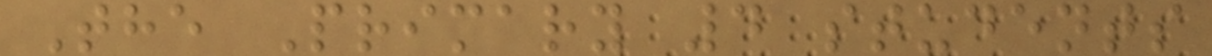The Primary 4 students
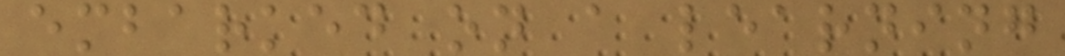embarked on a learning
